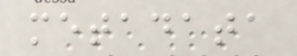metadata
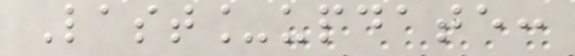Last_update:
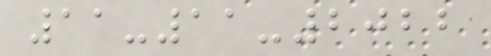11-11-2022
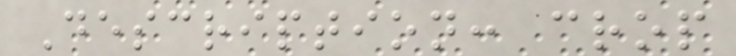Description: crop
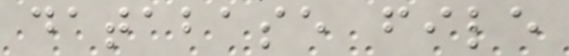database file
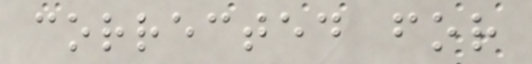corrected for
